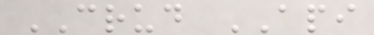CRUD API
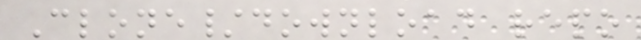Clone/download repo
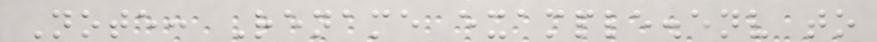Note: Rename example.env to
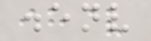.env
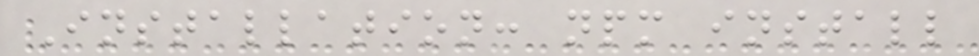Installation: npm install
